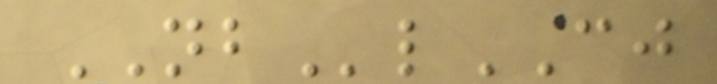NBlCJ
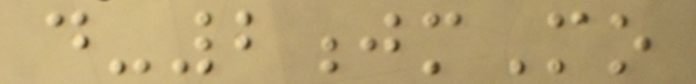d-2jmMo
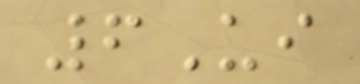6Ui
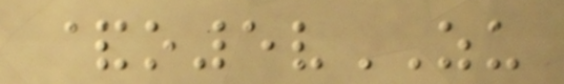&o5vZU
